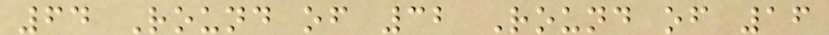64 Round of 32 Round of 16
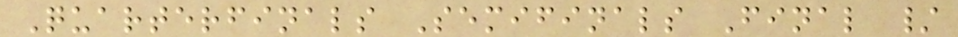Quarterfinals Semifinals Final /
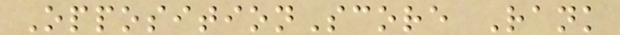OppositionScore Rank
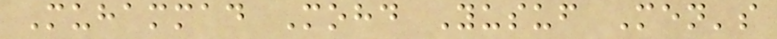Muhammad Mohd Yusuf Men's
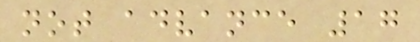not advance 17
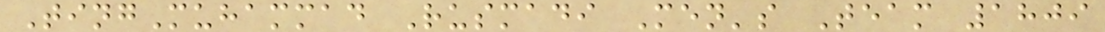TingMuhammad Rusmadi Men's Team 1809
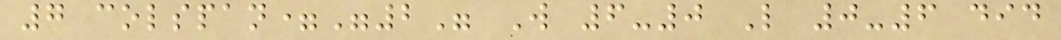7 colspan="2" W 6-0 L 0-6 did
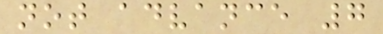not advance 7
